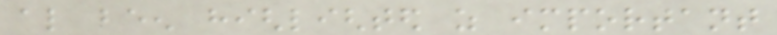also been highlighted as important
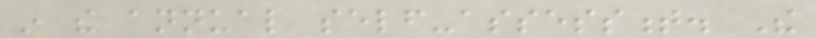in the annual self-assessment. The
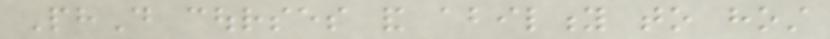PhD courses and ability to host
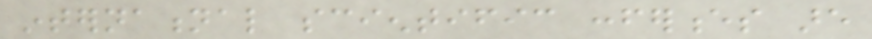international scientific conferences are
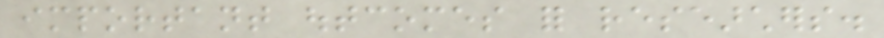important outcomes for researchers.
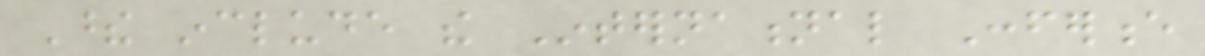These include the International Conference
